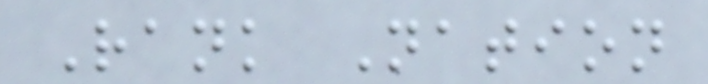Rank Nation
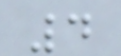4
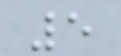5
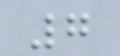7
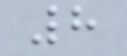8
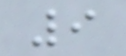9
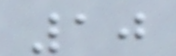10
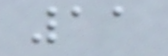11
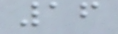16
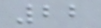22
